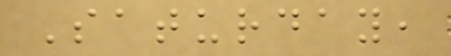Saturday,
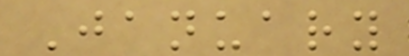January
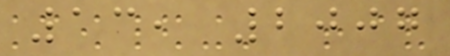13, 2007
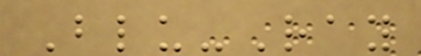Blu-Ray
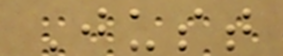Just
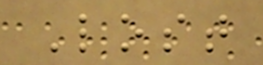Lost
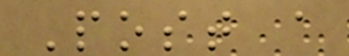Post a
